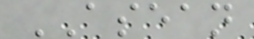ASEAN
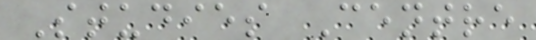Studies Centre
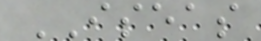ISEAS
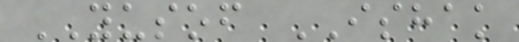YUSOF ISHAK
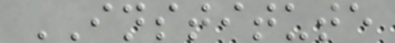INSTITUTE
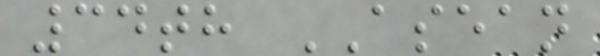34th ASEAN
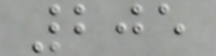205
